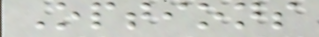Options
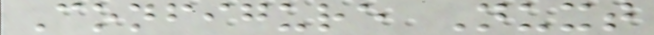Configure Nuxt
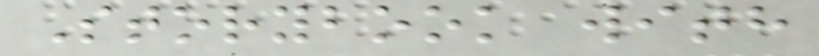Storybook with
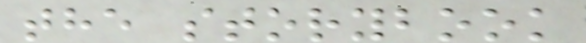the storybook
